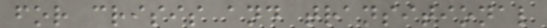for crisis and transitional
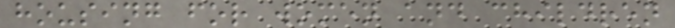housing for women and children
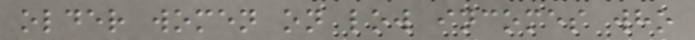older women on low incomes who
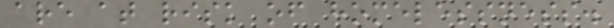are at risk of homelessness.
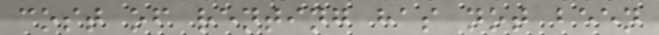cost of renting has not been
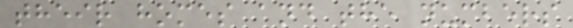their homes and the numbers
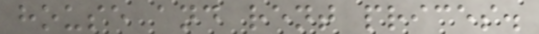house and rent prices.
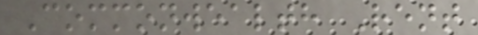Commonwealth Rent
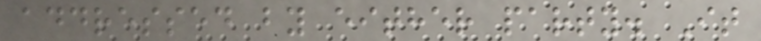addressed by either party. It
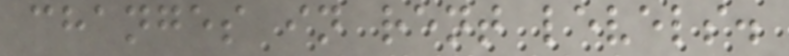changes in rent levels.
